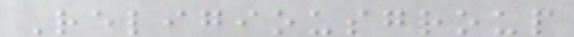Religiousgroup
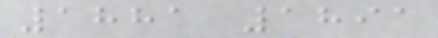1881 1891
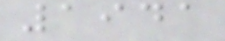1941
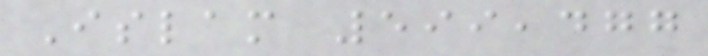Islam 599,477
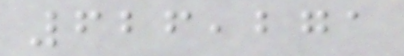626,271
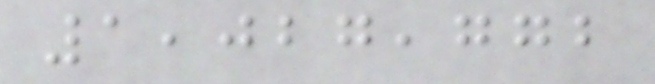1,027,772
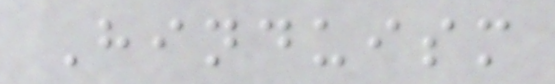Hinduism
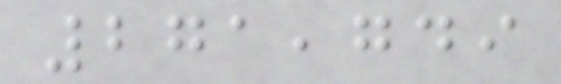271,749
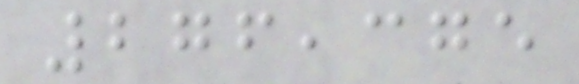276,375
